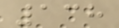138
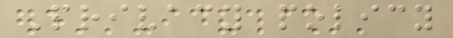Privacy policy
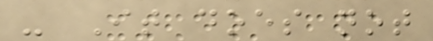- It does not
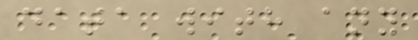data with any
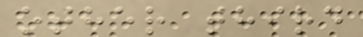other third
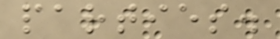parties.
